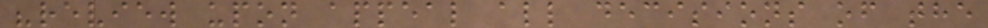"review upon appeal all decisions of the
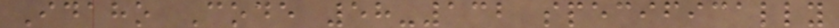Idaho Code 58-132 specifically
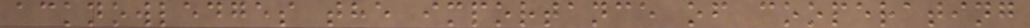acknowledges the importance of cooperating
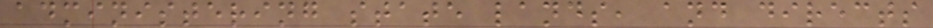administering state lands, and directs
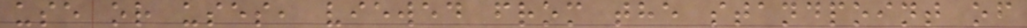use or uses, viewed from the standpoint of
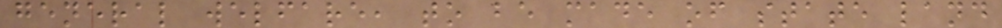general welfare, to be made of state land
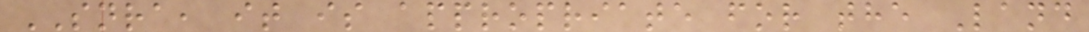SNRA, it is appropriate for the Land
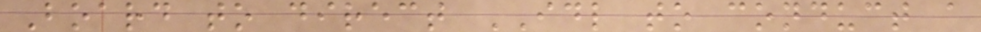Board to direct IDL to conduct a
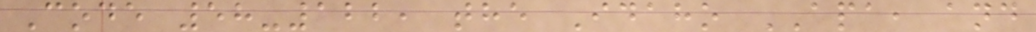Code 58-122, the Idaho APA, and
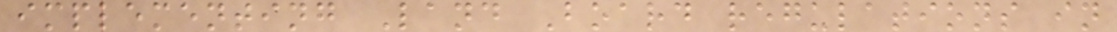implementing Land Board regulations in
